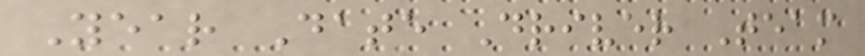Year Date Driver Team
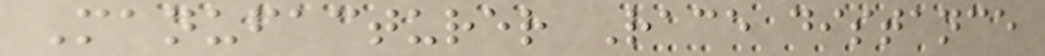Manufacturer Race distance
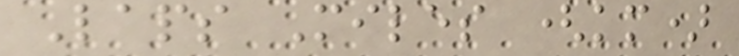Laps Miles (km)
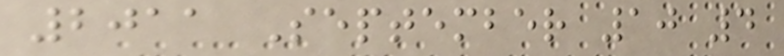2011 September 10 4
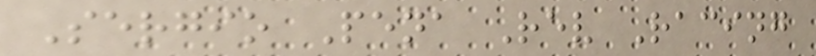Sergio Pena Rev Racing
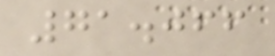71.066
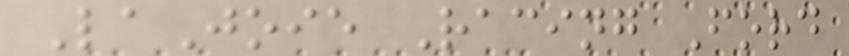LaJoie Racing Ford
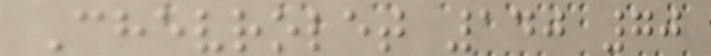Chevrolet 140 70
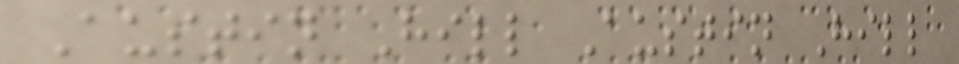Austin Hill Austin Hill
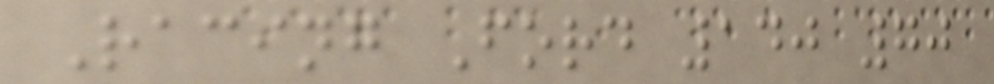Racing Ford 140 70
